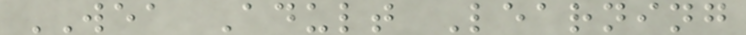WEA Adult Learning
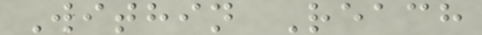Within Reach
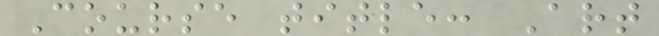Course title: Art
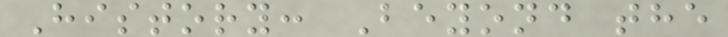History: Beyond the
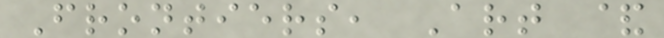Frontiers, Art &
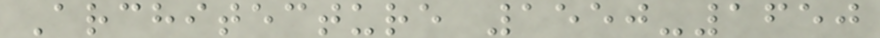Architecture 1550-1650
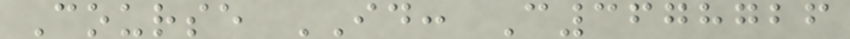Course ID: C3678726
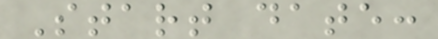Start date:
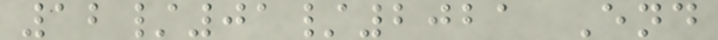12/01/2021 End
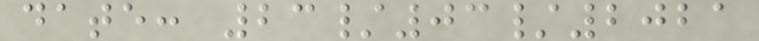date: 23/03/2021
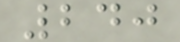240
